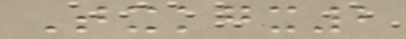Txkgx2
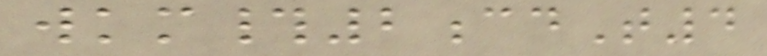wkm#2cdT4
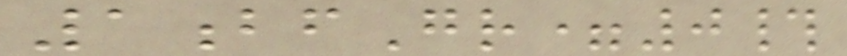1bfGr=0#
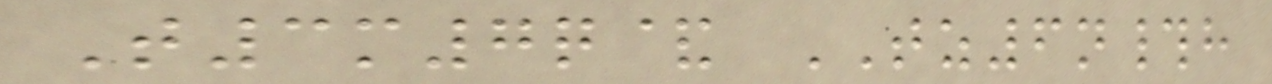T3m7q& TZ6n#h
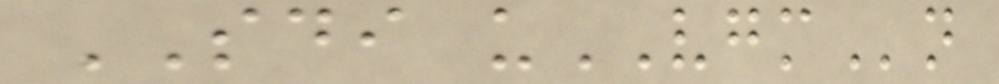SDI uVGMn
